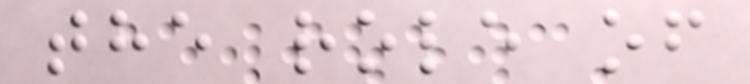the role of
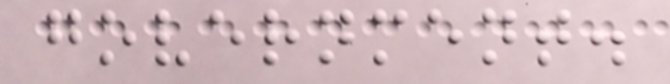government.
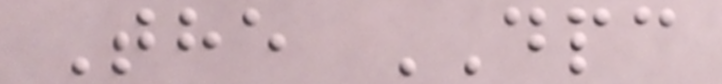The DPC
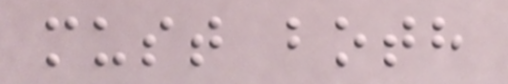must both
